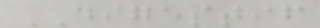DIGESTIF
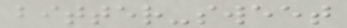bitter-sweet
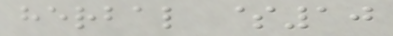herbal $10
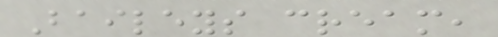Baileys cream,
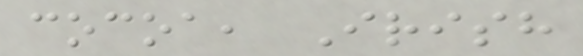cocoa, Irish
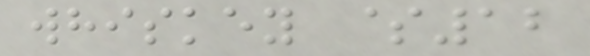whiskey $12
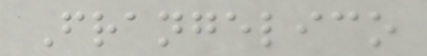Frangelico
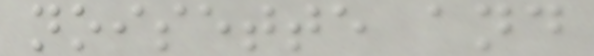noisette and
